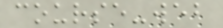course-web
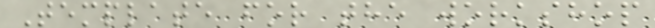Template for the workshop
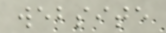website
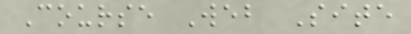Course Web Site
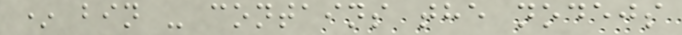* bin - contains the nodejs
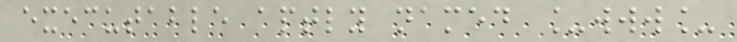executable aptly named _www_
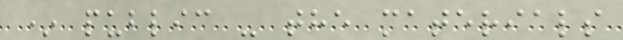* public - the materials
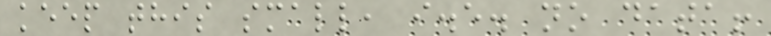keep this small, i.e. no data!
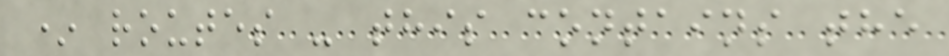* routes - this contains the
